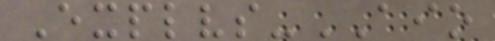Explvs-AIO
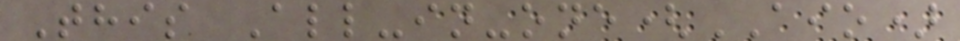This All-in-one(AIO)
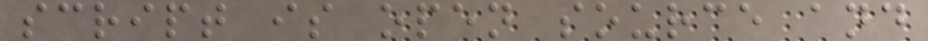script is open source and
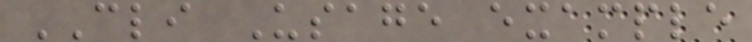CLI Usage example
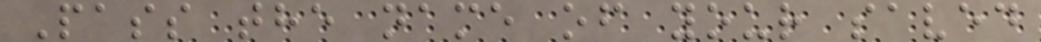Pass the name of your saved
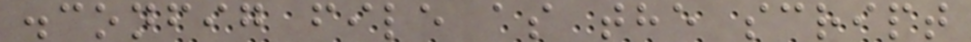.config file as the script
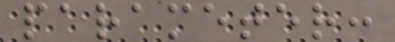parameter:
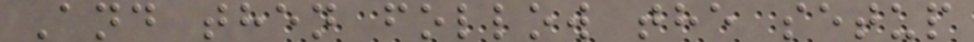And then follow the setup
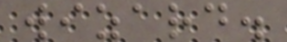wizard.
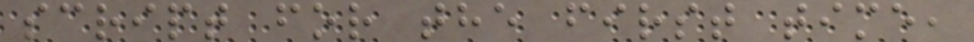script for the first time,
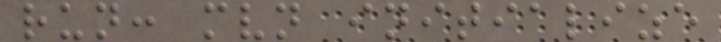run: mvn initialize
